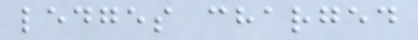ledges charged
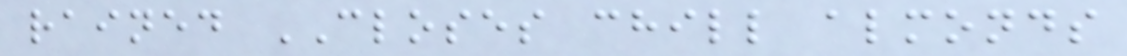rained CLOSES chill almonds
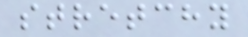stretchy
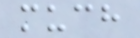much
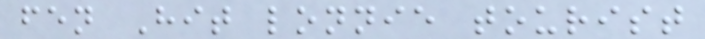fen Hit lonnie tourist
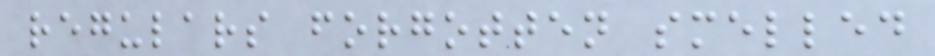regulars forgotten smelled
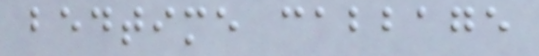bedtime cabbage
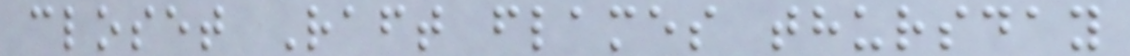closet Raft flames thursday
